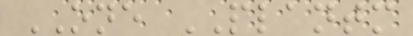ONE PLANTM
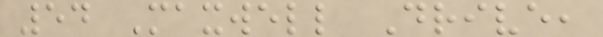54 Maxwell Drive,
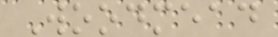Woodmead
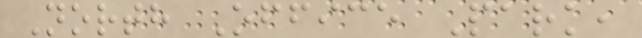North Office Park,
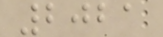2021
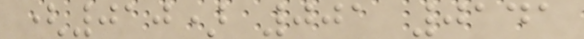(010) 001 0141
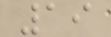19
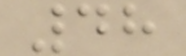48
